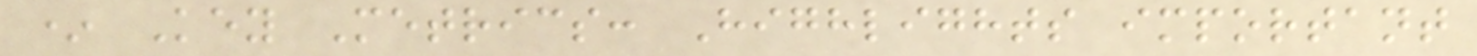* Key Metrics: Highlights important
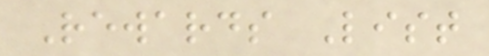Rewards List
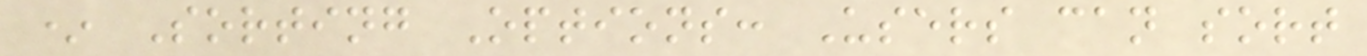* Sorting Options: Users can sort
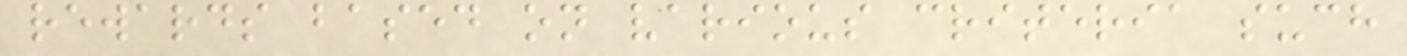rewards based on various criteria such
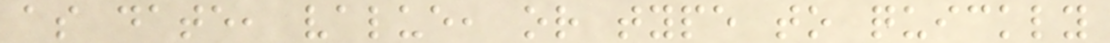as date, value, or type to quickly
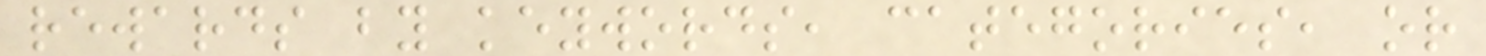rewards by keywords, categories, or
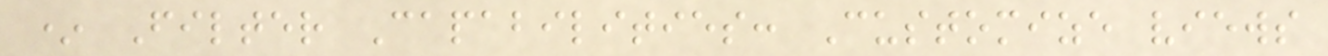* Filter Capabilities: Customize views
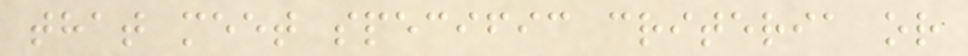that meet specific criteria or
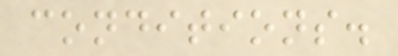conditions.
